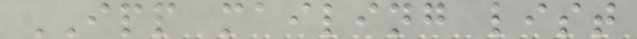IPP mailing list
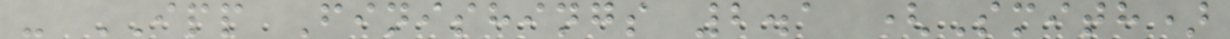- IPP Finishings 2.1 (Smith)
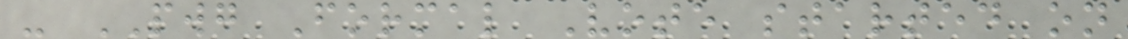- PWG Formal Vote started on
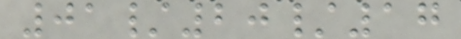01/20/17
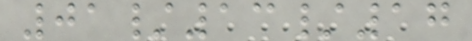01/13/17
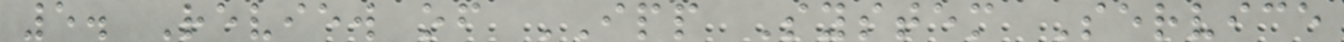5. Review of IPP System Service
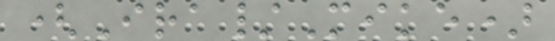(Ira/Mike)
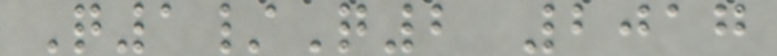Q1/Q2 2017
